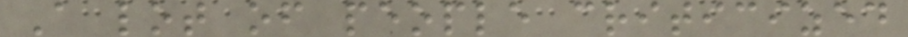A lot of people criticized
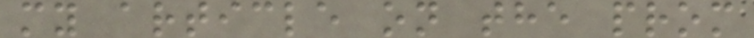my article on the prom
